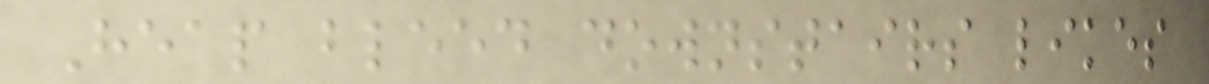Heap bleed downstairs likes
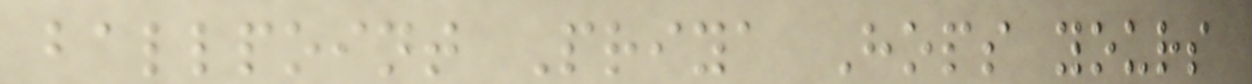ballpoint Priya Hops yours
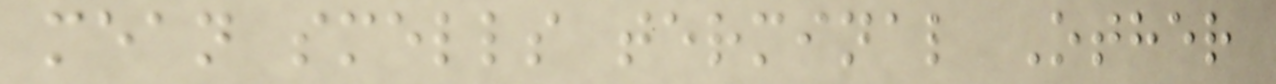mean smells terminal Other
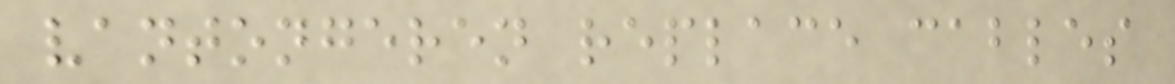vantongeren replace cables
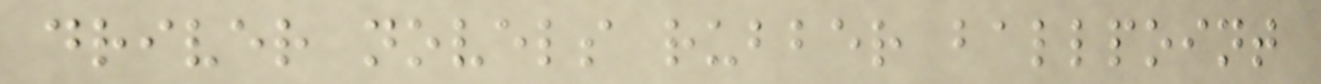driver novels rubber ballpoint
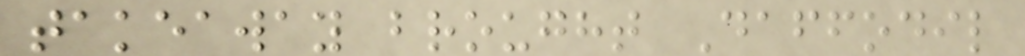takeaway brought Daffodil
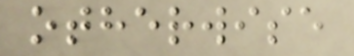otherwise
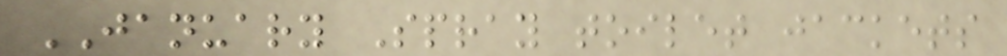JANUARY Spray toilet jackets
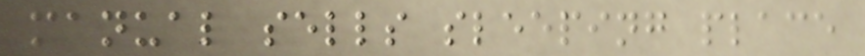manual sells sleeping place
